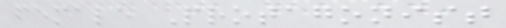female Protagonist
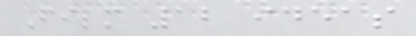Film 12 ideas
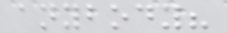anybody?
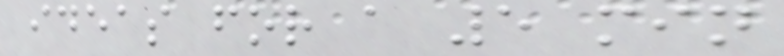ideas for a 5 min
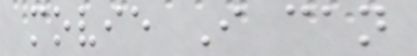movie I can
